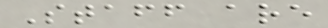Staff are
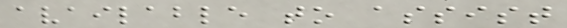available to assist
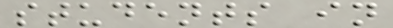students in
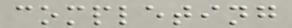completing
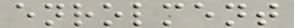enrolment
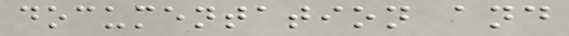documentation and
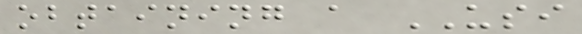obtaining a USI
